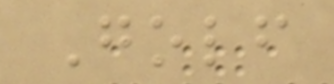Golf
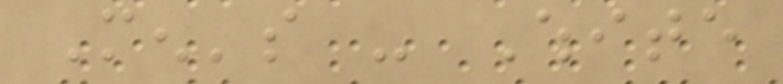Men's - White
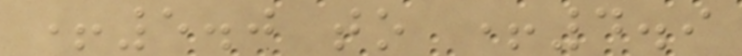+5.0 to +4.9
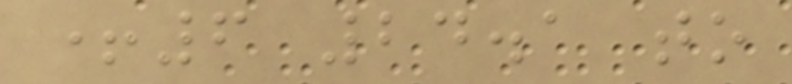+6 24.1 to
